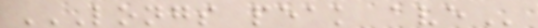LONGS PEAK AVE
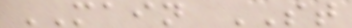MAIN ST
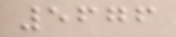5676
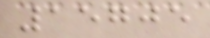15705
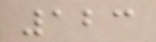123
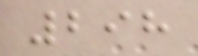298
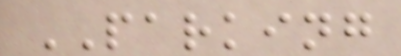PARKING
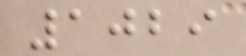1029
